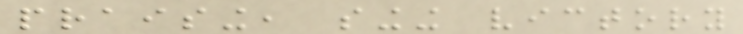praising, singing victory
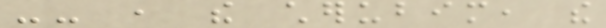-- , the cherubim, the
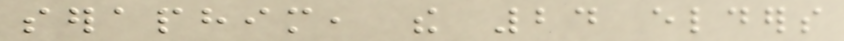seraphim, the 24 elders
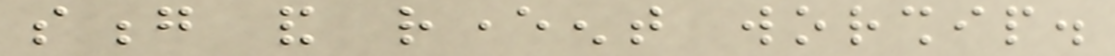song and reverent worship.
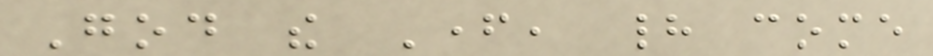God the Father, had come
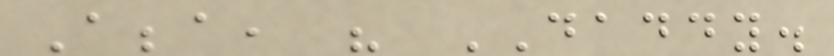Abba, his DADDY.
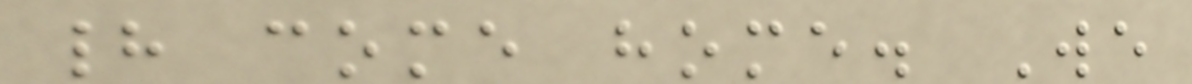had come home. We
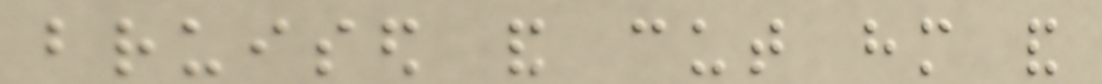bruised and cut him and
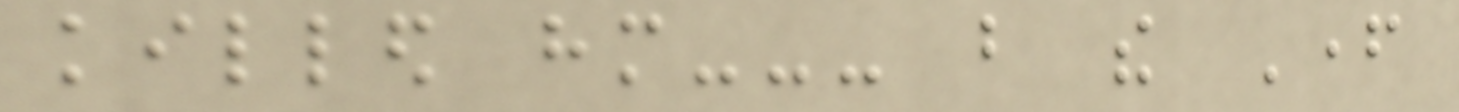killed him--- but the Father
